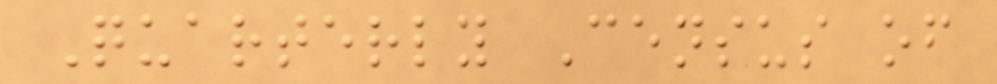Quarterly Census of
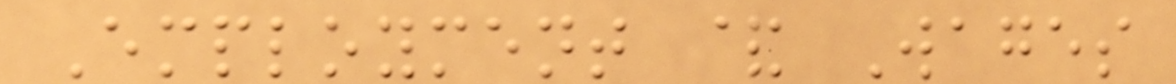Employment & Wages
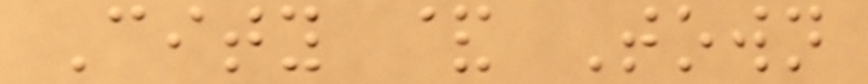City & Town
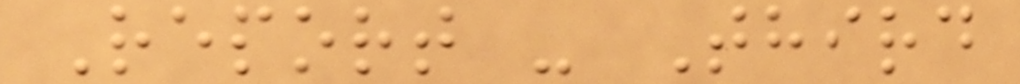Report - Third
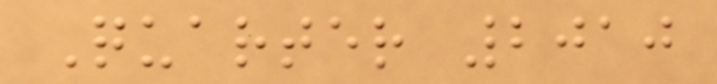Quarter 2010
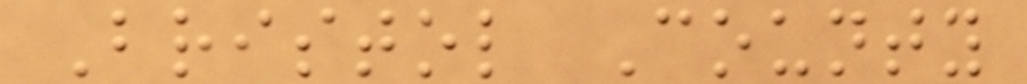Bristol County
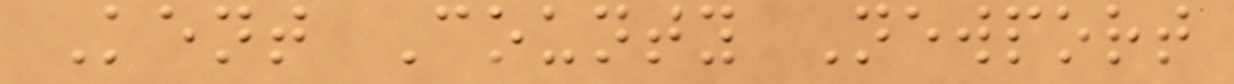Kent County Newport
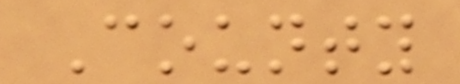County
